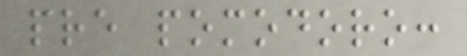pre pomodoro:
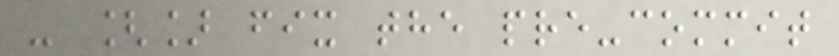- [] fix the pre-commit
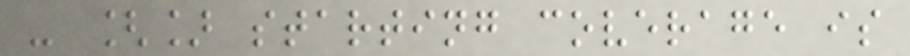- [] starting coverage is
